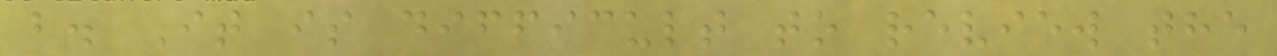b. It is difficult to review the
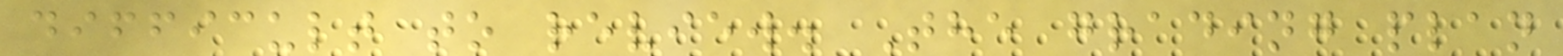difficult to review. The grading plan
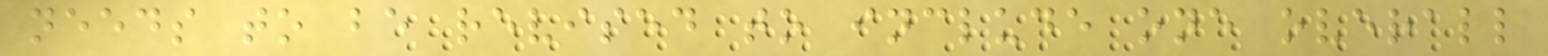needs to be revised to include one overall
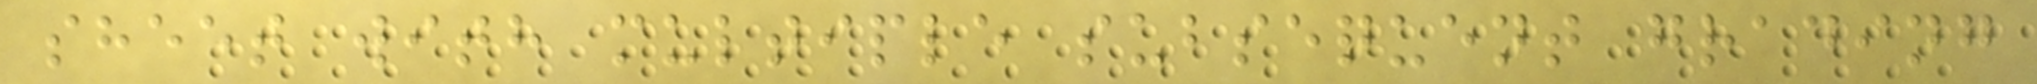sheet with multiple subsequent grading
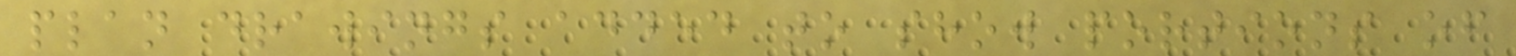plan drawings added to show portions of
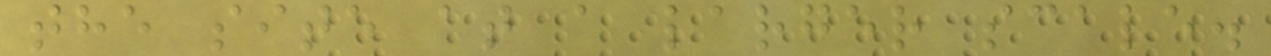the site at a larger scale.
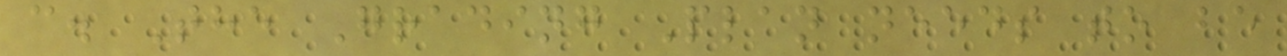c. The Grading Plan needs to be
